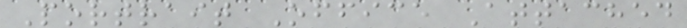Portrait Office Attached
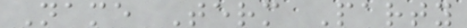Name Term Party
